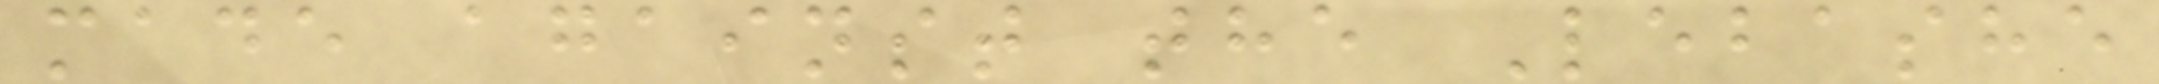made against the Lebashe
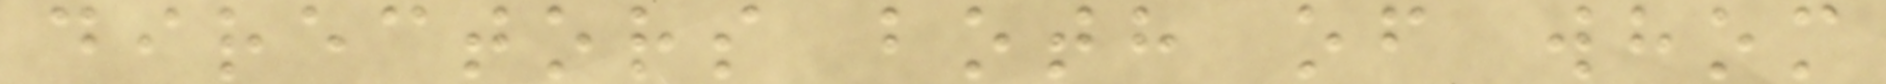directors both of whom
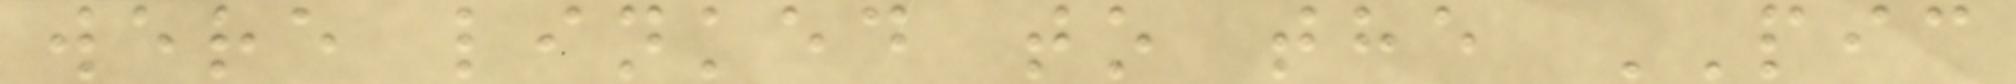were linked to the PIC
